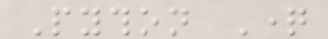Python Question
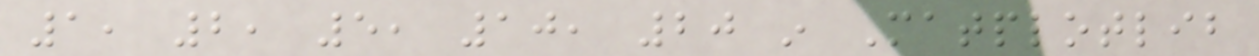1, 2, 5, 10, 20 in Matplotlib
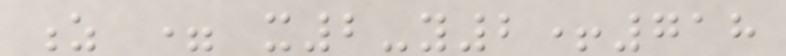z = x2-y2+718
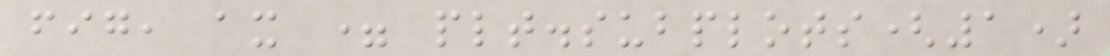fig, ax = plt.subplots(1)
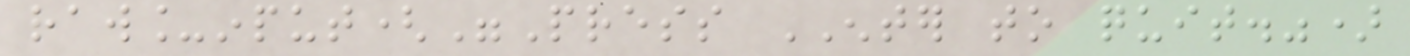raw_input("Press ENTER to quit.")
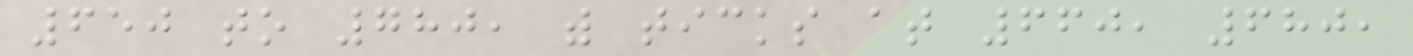650 to 780, with ticks at 660, 680,
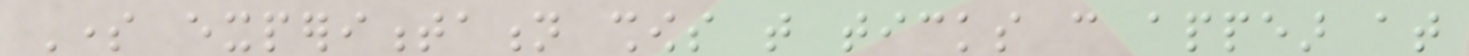Some experimentation shows that ticks can appear at
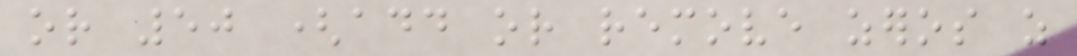or 50 (add or remove zeros as
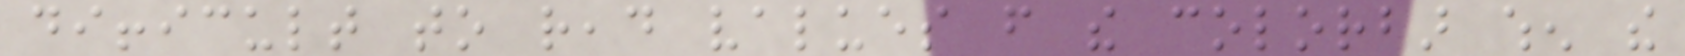difficult to read values from the colorbar when the
